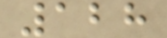128
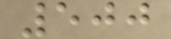500
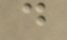d
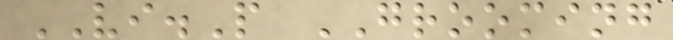VI.P GROOMING
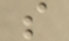s
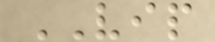VIP
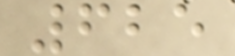625
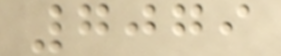7079
